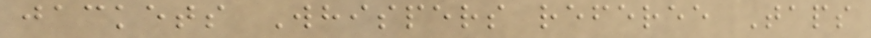jackets Whispers referee Taps
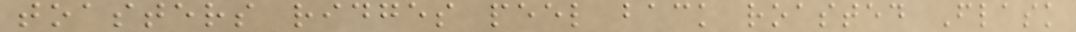toasters ridges peel back roasted Flask
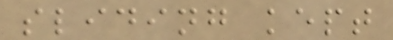sliding kept
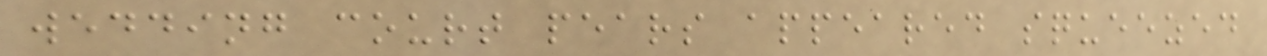wedding court pears appeared squeezed
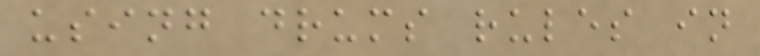using drums rules in
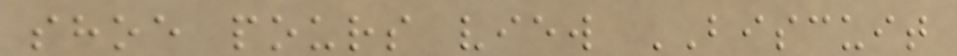shoe pours view BISCUIT
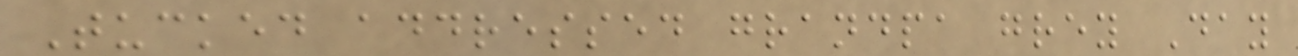Tucked addressed grandpa grey Day
